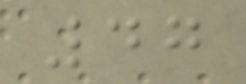47
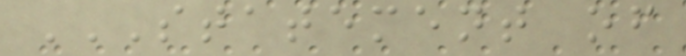STATEMENT OF
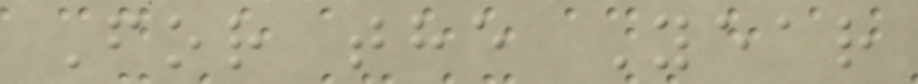For the Year
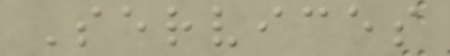Services
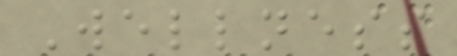Wellness
